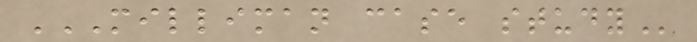MILLIMAN CASE STUDY
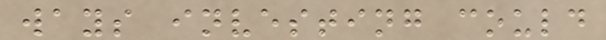ways investing could
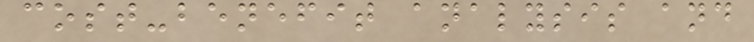cost-benefit analysis and
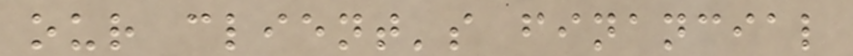our client's financial
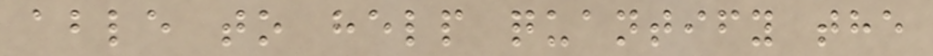able to help quantify the
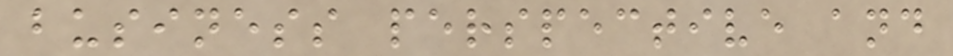business perspective and
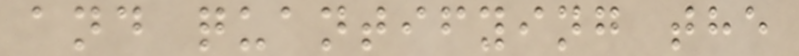and quantifying the
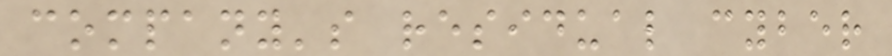company's residual cyber
